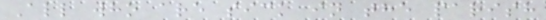All who are sick in the parish
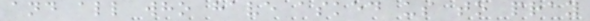and all who have asked us to pray
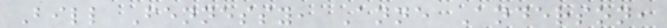Bill Fennessy, Anne Anderson,
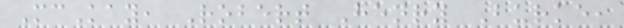McKay, Robert Henry Burke,
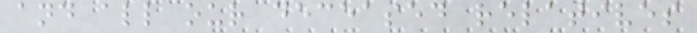and all our deceased relatives
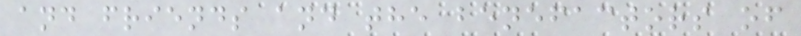and friends and the benefactors of
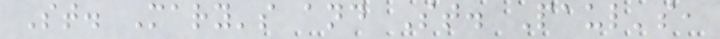St. Mary's and St. Paul's,
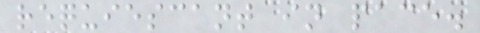requiescant in pace.
